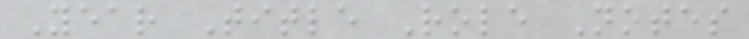Year Title Role Notes
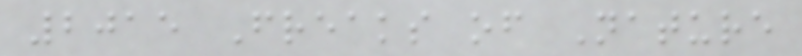2015 Freaks of Nature
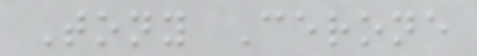Tony Cerone
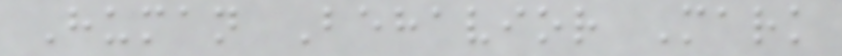Human Behavior Mark
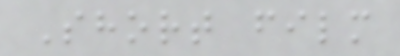Short film
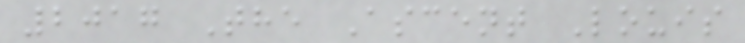2017 The Ascent Louis
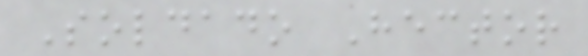Soldado Hector
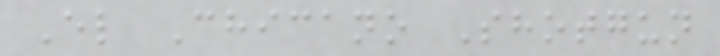El Chicano Shotgun
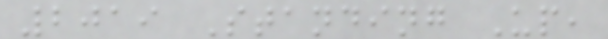2019 Standing Up,
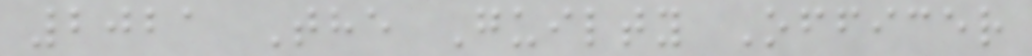2021 The Guilty Officer
